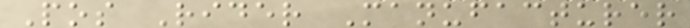Pos Rider Manufacturer
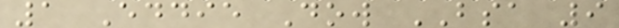1 Eddie Dow BSA 9
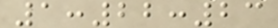1:22:23
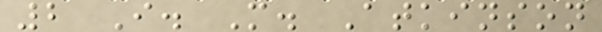2 I. M. Atkinson
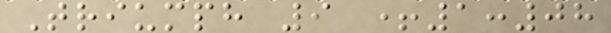Triumph 9 +1:08
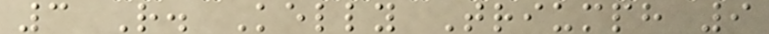3 R. Kelly Triumph 9
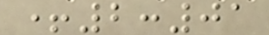+2:01
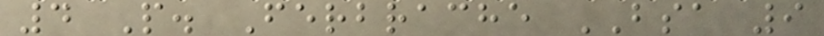4 P. Ferbrache BSA 9
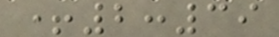+2:39
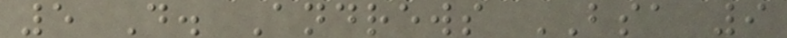5 D. Andrews BSA 9
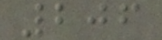206
